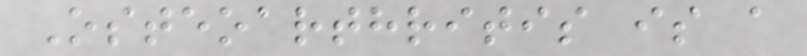Osteoarthritis is a
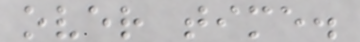over time.
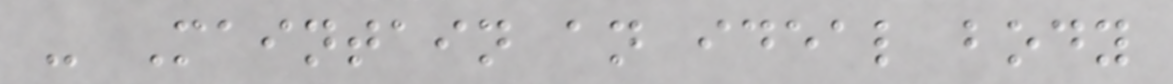- Maintain an ideal body
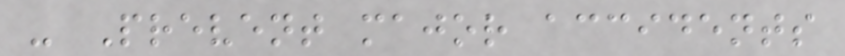- Prevent major accidents
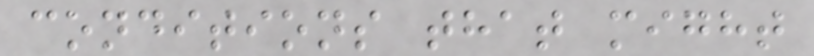conditions that might
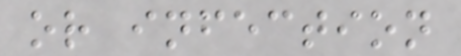or infection
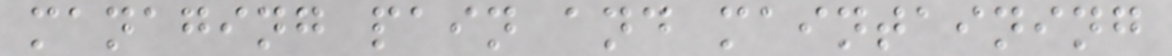managing pain and maintaining
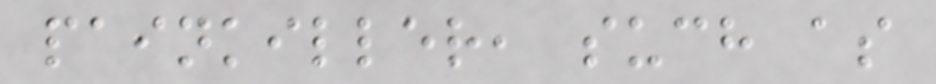painkiller, such as
